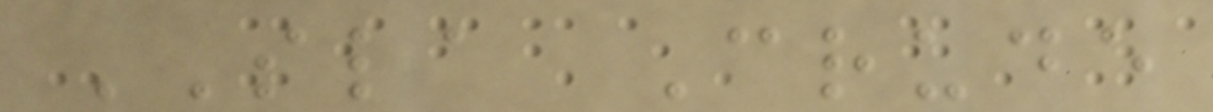SLA Crude
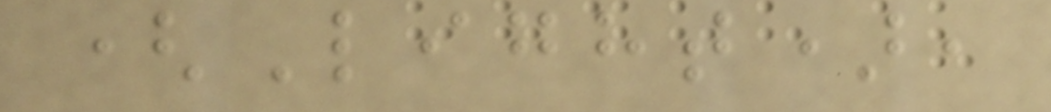(Light),
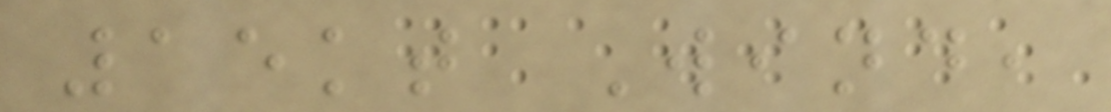15kt Wind,
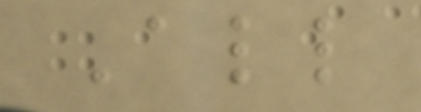All
